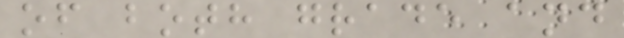of both grade and
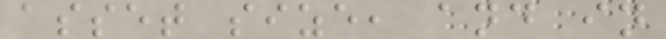asset size, and in
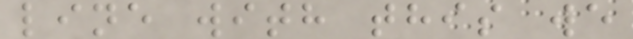line with this we
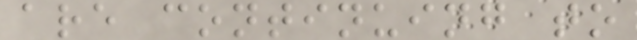are continuing to
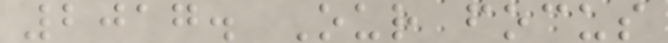2017. Our focus
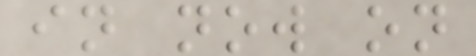in now on
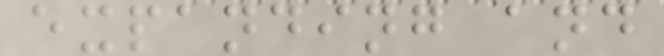expanding and
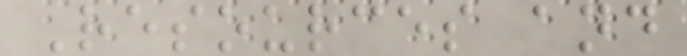Resources and
